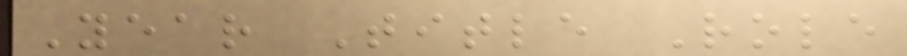Year Title Role
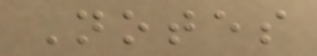Notes
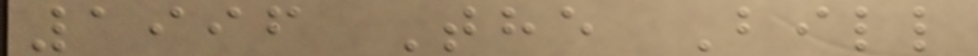1996 The Bill
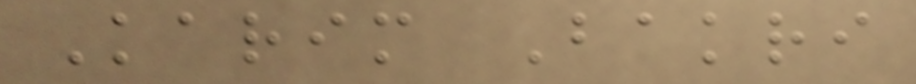Karim Bakri
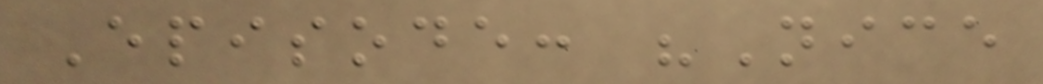Episode: "Nice
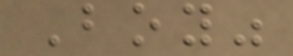Boy"
